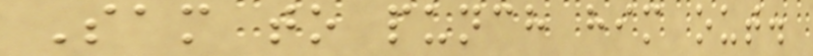Sam to punch him out.
